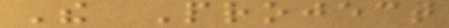The Project
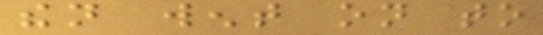then went on to
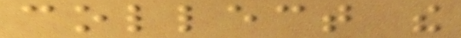collect the
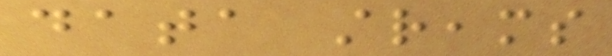data streams
